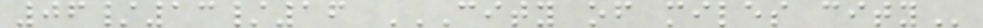06/13/16 CITY OF MILES CITY
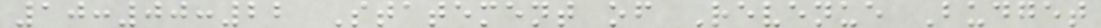10:00:22 Statement of Revenue Budget
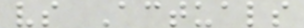vs Actuals
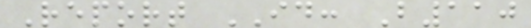Report ID: B110
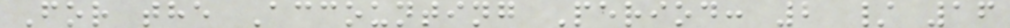For the Accounting Period: 2 / 16
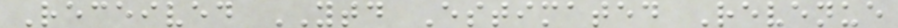Received YTD Estimated Revenue
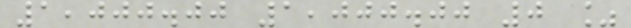1,000.00 1,000.00 0 %
